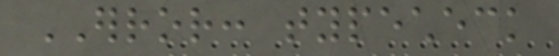ERROR: typecheck
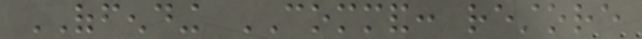OFFENDING COMMAND: restore
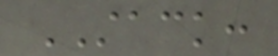STACK:
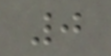0
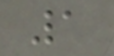1
